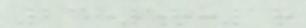23:58:18
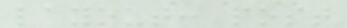layout: post
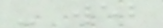- web
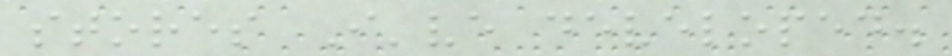stores I've developed.
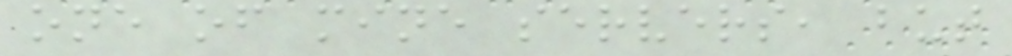one of mine servers, but
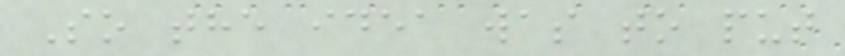So the idea was to put
